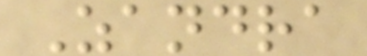Zandra
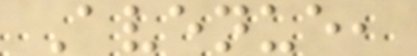Avenue,
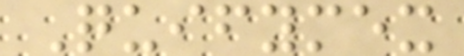Quifymex
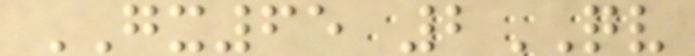GX65 2QV
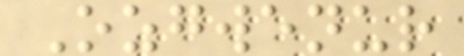Ozgwenur
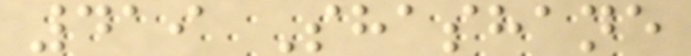419 Shashane
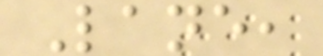Lane,
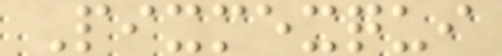Pixmexqui
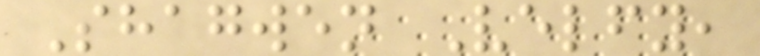Shagwen Velfy,
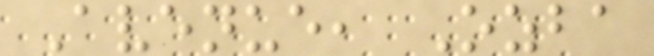Avenue, Ozba
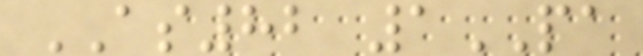AS82 1PA
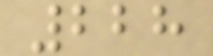228
